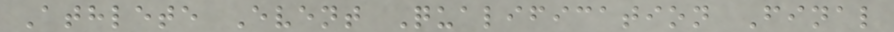Athlete Event Qualification Final
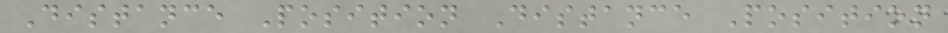Distance Position Distance Position
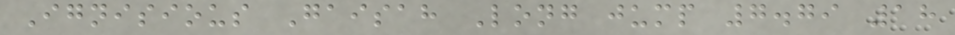Ignisious Gaisah Long jump 7.79 18
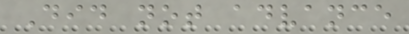Did not advance
